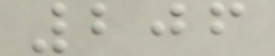206
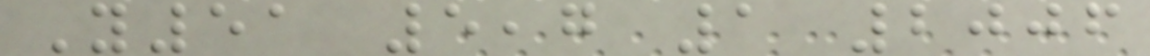Y51 5,7 1 2006
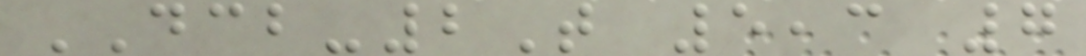DCB-2T 5,3 7
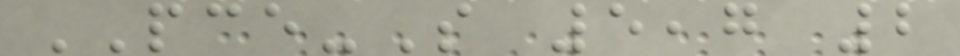PCE-S 5,7 2
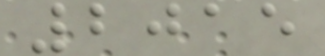2015
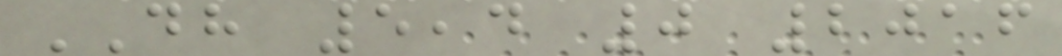DH 5,4 0 2016
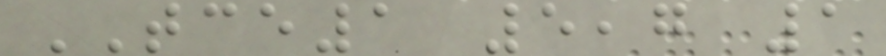TCE1 5,7 1
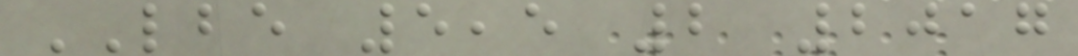LBE 5,5 2 2017
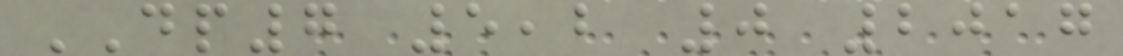DP7 5,2 0 2017
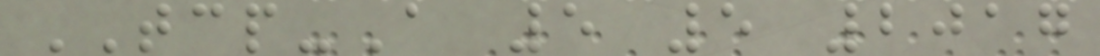TCP-A 5 5 2017
